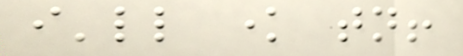i'll know tonight!
